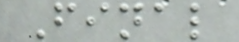Final
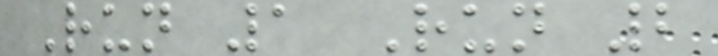Run 1 Run 2
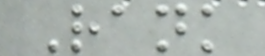Rank
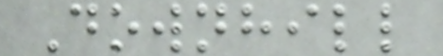Downhill
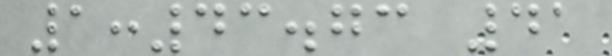1:43.73 41
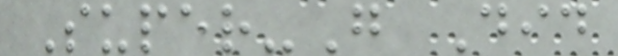Super-G Did
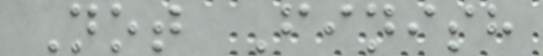Not Finish
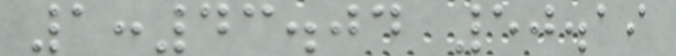1:43.04 50.19
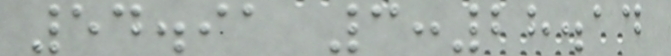54.91 3:28.14
